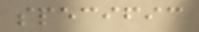specific
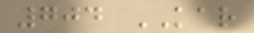704 KAR
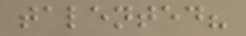talented?
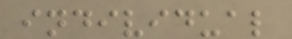individual
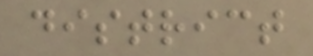district
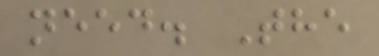need. The
